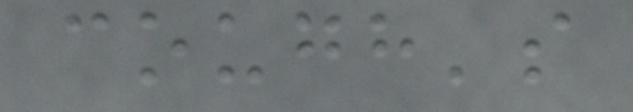cough's
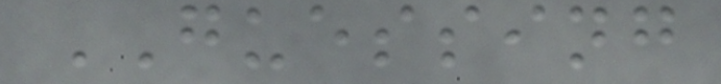GUESSING
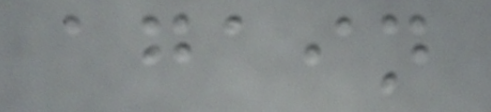again
